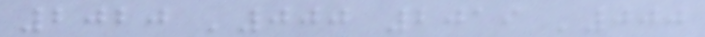2020 '000 2019 '000
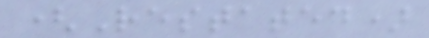(Restated)
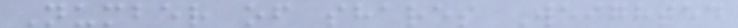Number of shares Weighted
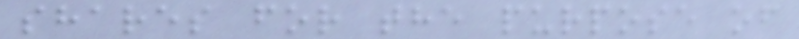shares for the purpose of
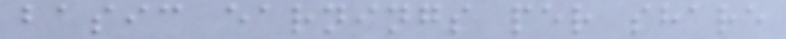basic earnings per share
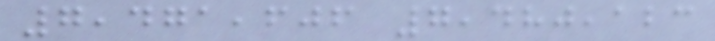7,471,606 7,480,123
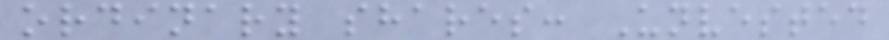ordinary shares: Unvested
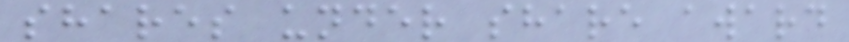shares under share award
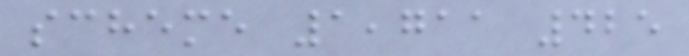scheme 1,711 425
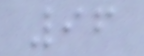96
